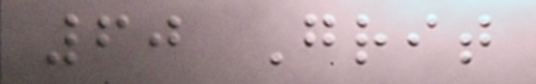60 Grit
